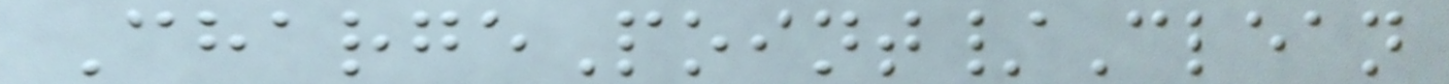ChargePoint/Clean
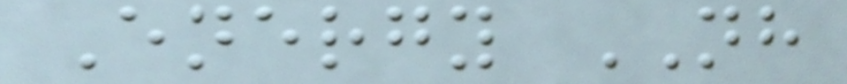Energy NH
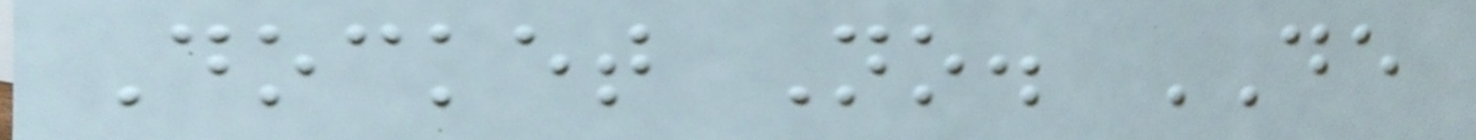Docket No. DE
